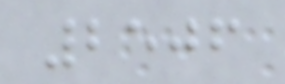2506
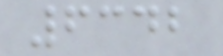6342
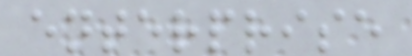enterprise
